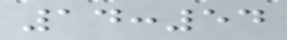14:54
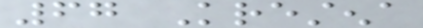67 Krestena
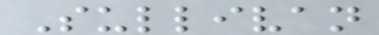Sullivan
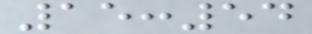15:54
